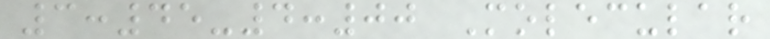3:45-4:00 Molecular
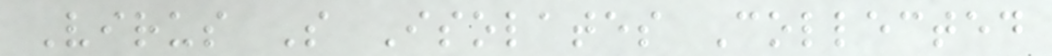Virus S Isolates Collected
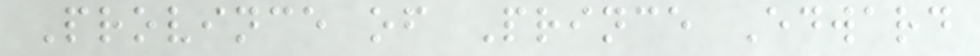Province of Prince Edward
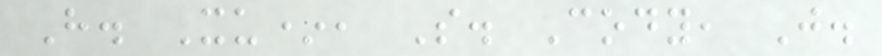H. Xu*, S. Cody, J.
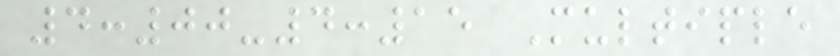4:00-4:15 Multiple
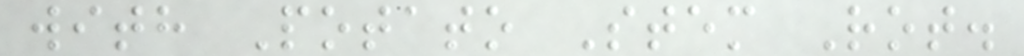with Potato Stem Rot.
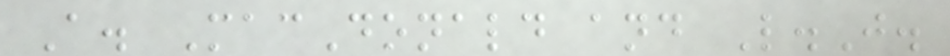A. MacDonald and L.J.
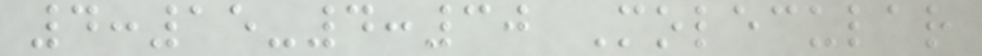4:15-4:30 Molecular
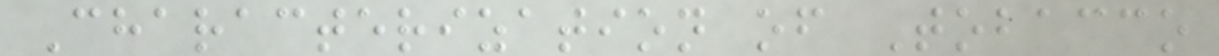Characterization of Tobacco
